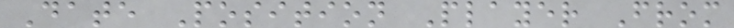Date Position Player From
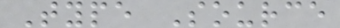Type Source
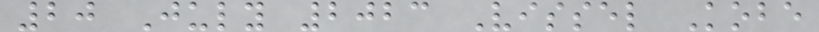20 July 2023 Vissel Kobe
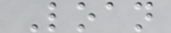Loan
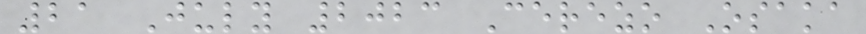21 July 2023 Cerezo Osaka
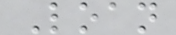Loan
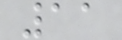11
